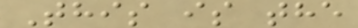This is the
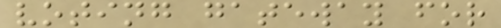voting gateway for
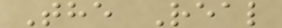The Real
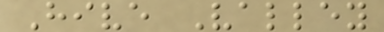Hive Valley
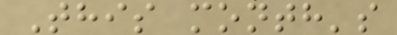This month's
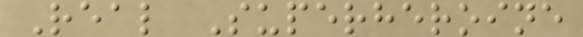Real Superheroine
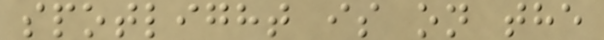spotlight is on the
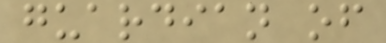guardian of
